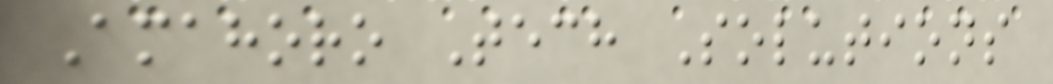Amahoro Tech Solutions
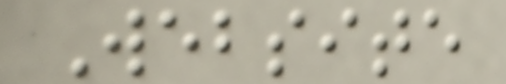Website
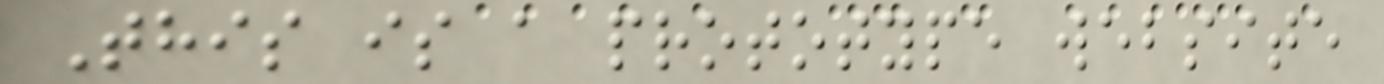This is a prototype website
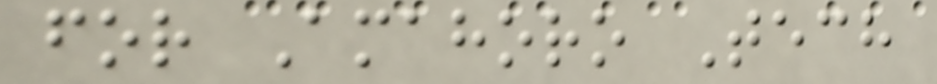for Amahoro Tech
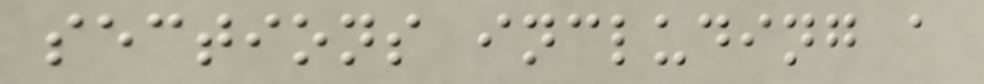sections including a
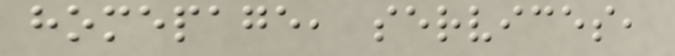homepage, services,
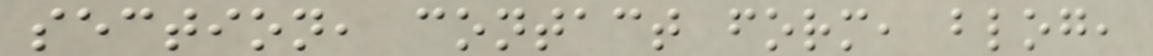section, contact form, blog,
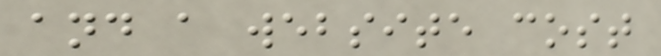and a website cost
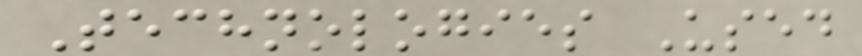Technologies Used
